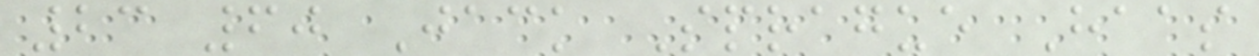23 60 Jack Sprague Haas
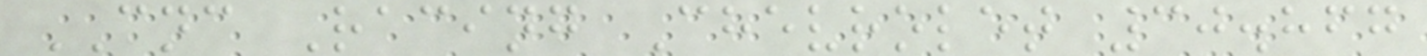CNC Racing Chevrolet 30.867
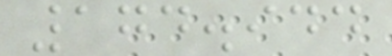174.944
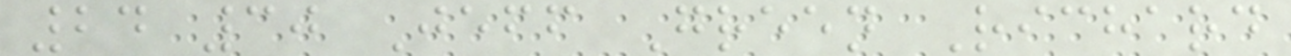24 30 Jeff Green Richard
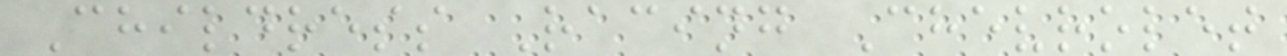Childress Racing Chevrolet
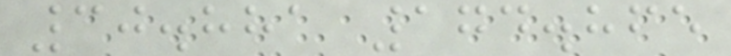30.881 174.865
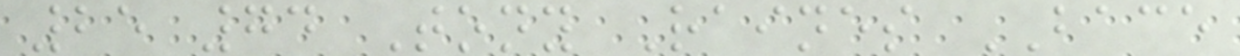25 74 Tony Raines BACE
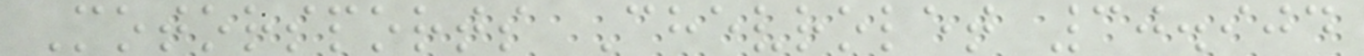Motorsports Chevrolet 30.904
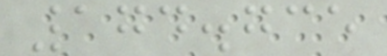174.735
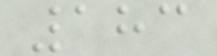183
